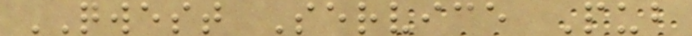QWEST Service Pub
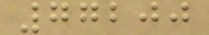77200
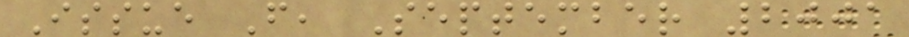Issue F, September 2001
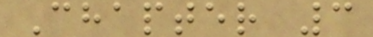Chapter 3
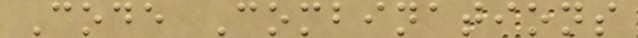Code Combinations
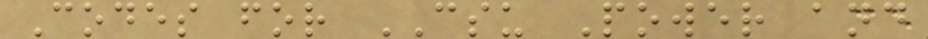Codes for CSU Power and
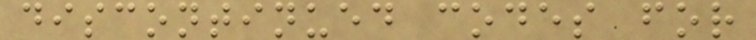discontinued codes for
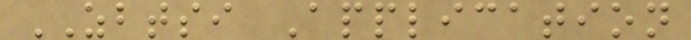ZBTSI Application
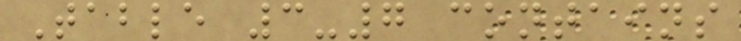Table 3-7 contains
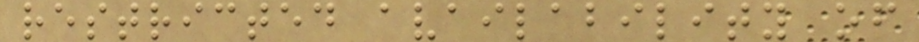restricted availability of
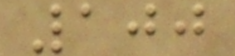100
